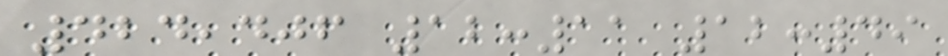424,406 12:11 12:49
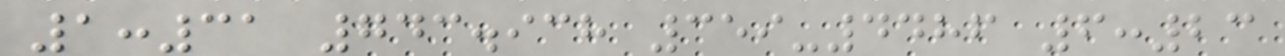1:31 743.938 359-4486 6:23
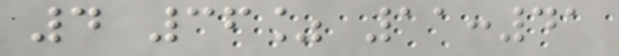4 36% 11:41
